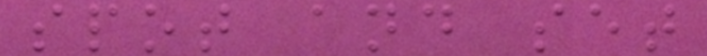spot and set
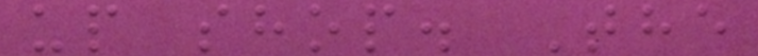up shop. The
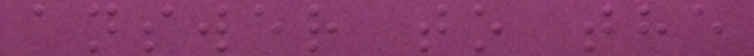answer to the
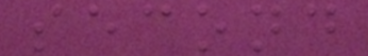second
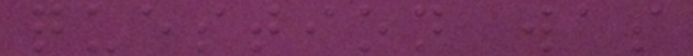question was
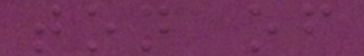ton of
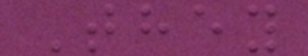They
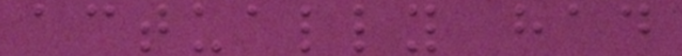actually had
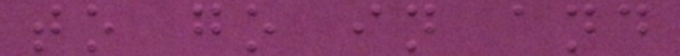to go in and
